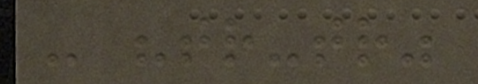- "tr-tr"
